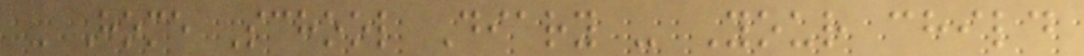- Home School Diary - Your child
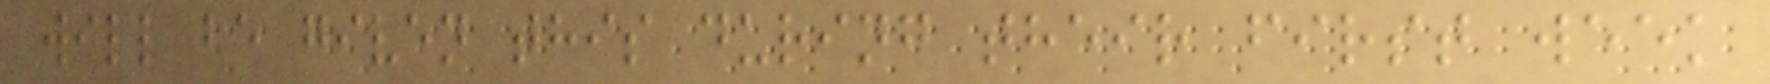will be given this during their first week
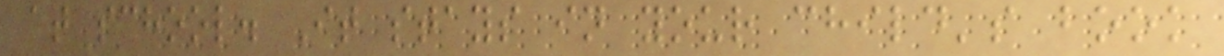at school. It stays in your child's book
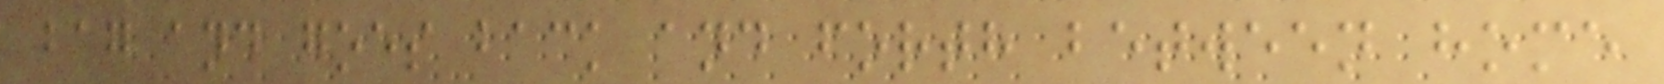bag and goes back and forth between home
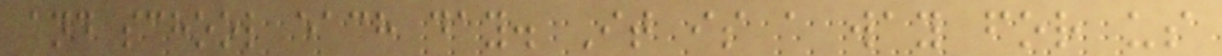and school each day. It is a way for us
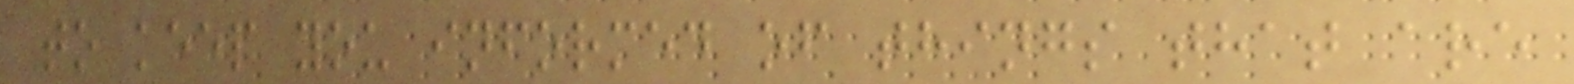to keep you informed of things that are
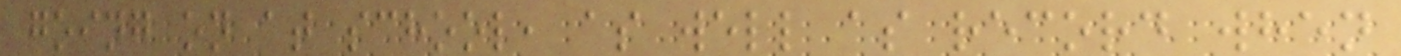going on at school, as well as record when
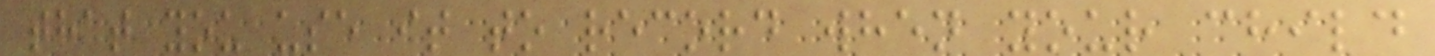that you use it to record when your child
